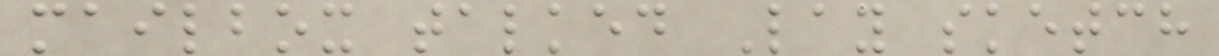mailbox talked Lay sketch
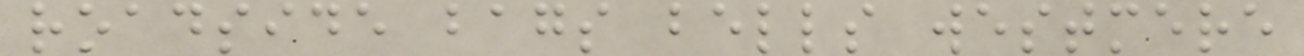roadside bags bells westmere
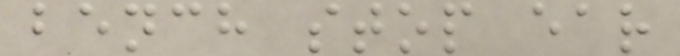bench stop ear
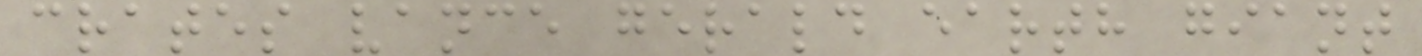crates vance gerald earth giant
